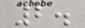2.
